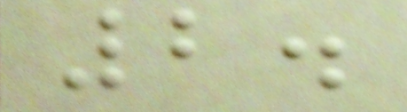2.
